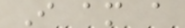I am a
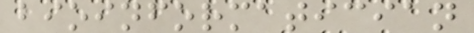bioinformatician
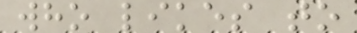who likes to
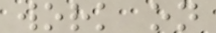work on
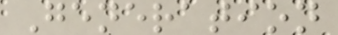Generation
